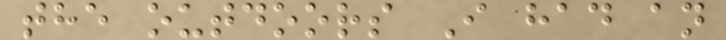the outdoors I had an
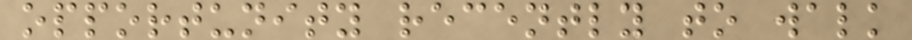opportunity recently to walk
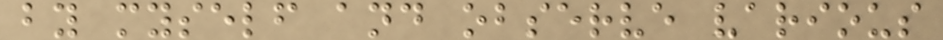by myself and observe various
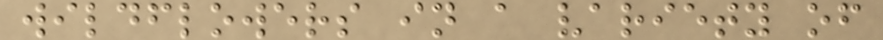wildflowers in a variety of
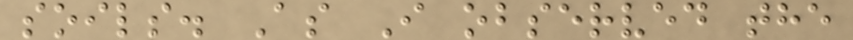soils. As I observed the
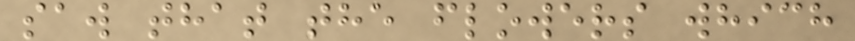saw that the flowers which
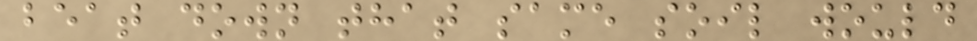beat down that same soil would
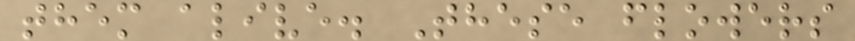them alive. These flowers
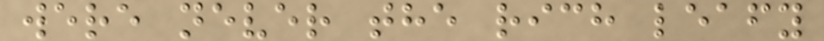were never the rich leafy
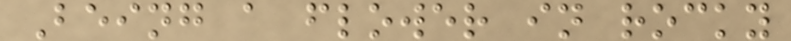Being a flower in rocky
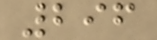296
